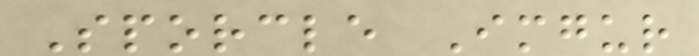Sporcle Imgur
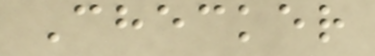Checker
